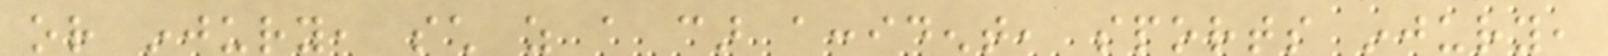or injury, such as a car accident, sports injury,
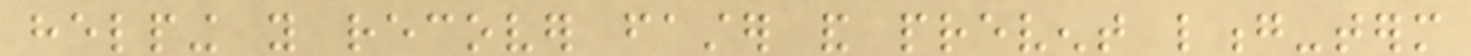helping you recover faster and prevent long-term
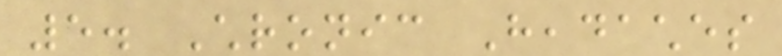5. Chronic Headaches
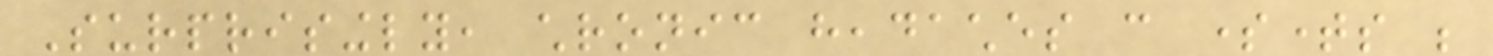Surprisingly, chronic headaches can sometimes be
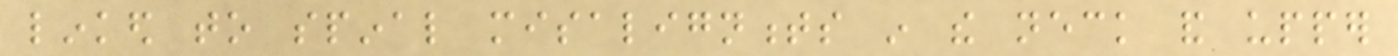linked to spinal misalignments in the neck and upper
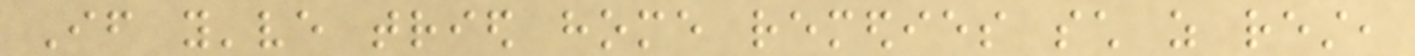If you've tried home remedies such as rest,
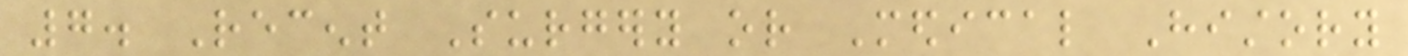7. Recent Surgery or Medical History
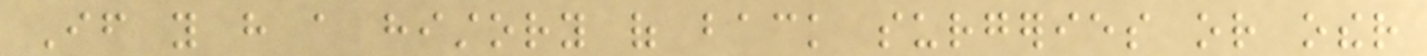If you have a history of back surgeries or other
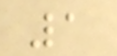1
